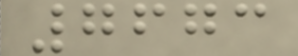7673
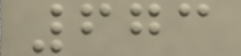673
